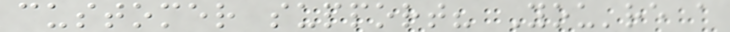customer support? You're a
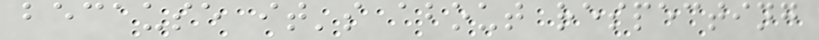because it's about respecting
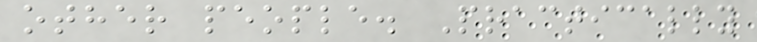other people. Practically
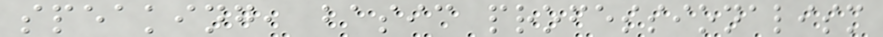speaking, basic professionalism
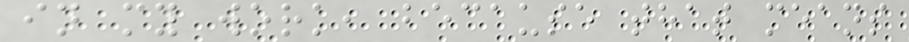in my work, because that means
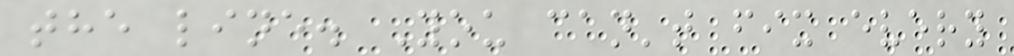the line. You can't fix every
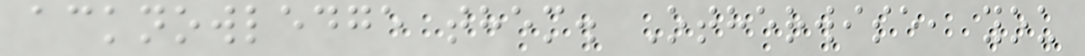acknowledge them. Otherwise, you
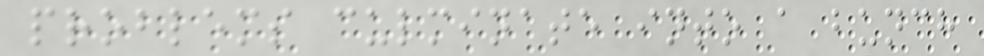problems culminate into a bunch
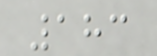183
